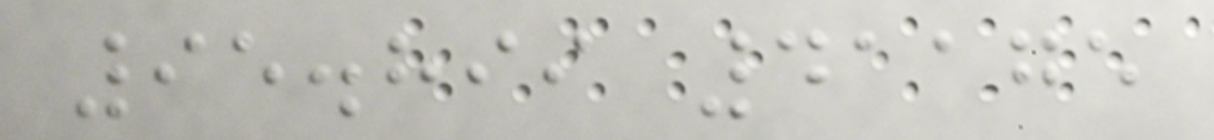95.899 41175
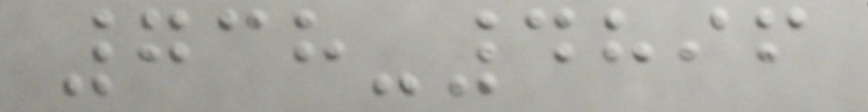738-4896
